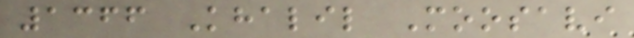1366 Khalil Moosavi
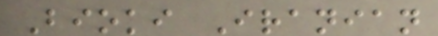Bioki Iranian
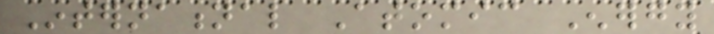International Atomic Energy
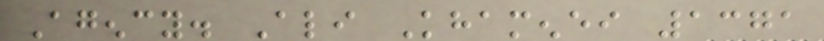Agency. Ali Khamenei 1371
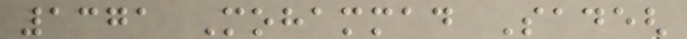1371 Mohammad Sadegh
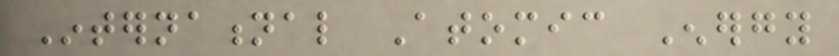International Atomic Energy
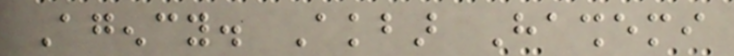Agency. Akbar Hashemi
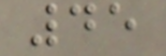45
